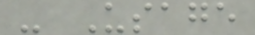- Usage
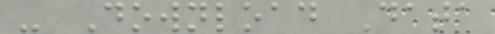- Download Data
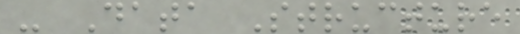- Data Structure
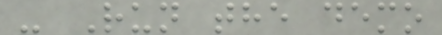- Run the demo
